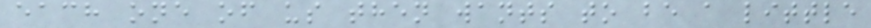each one of us then wants to be a little
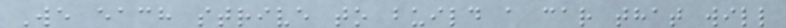We each strive to build a car that will
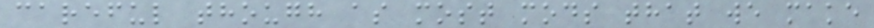careful though as most mods that we make
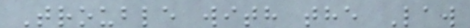Trouble with the Law
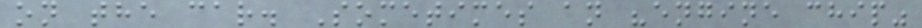on the car. Sometimes an "engine chip"
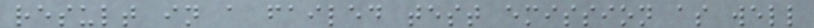result in a failed test emission as well
